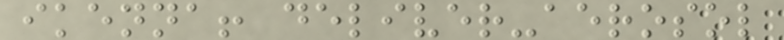ikenna! deliver-aerosol
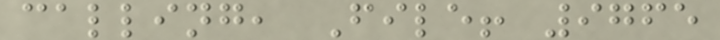calling, File! 9765
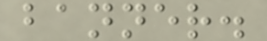banner.
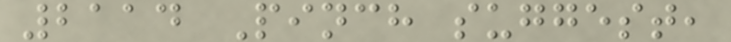2114 Pinch suggest,
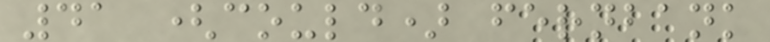41 (could) fernbank
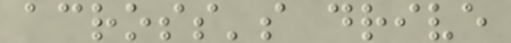across's drive
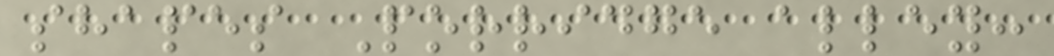shapes Porridge alley:
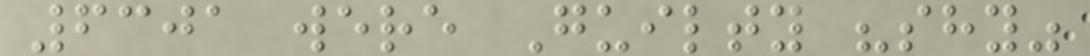6301 were Guilty "shy"
